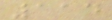114
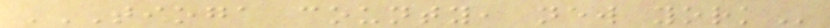TIOGA COUNTY, NEW YORK
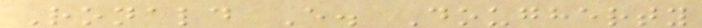Ronald E. Dougherty
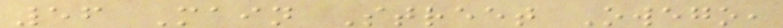56 Main Street Owego,
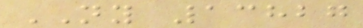NY 13827
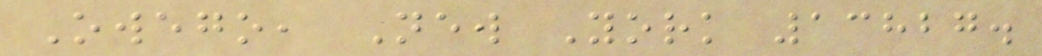Owego, New York 13827.
